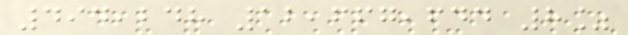494,248 12,667,644 8%
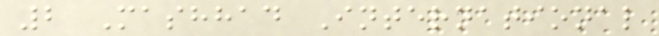2 Mashhad International
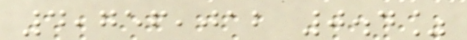4,756,012 0.4%
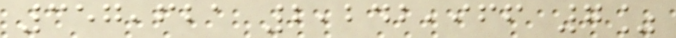357,621 2,242,966 7%
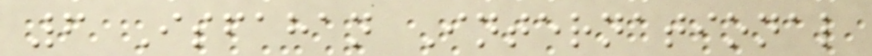6 Isfahan International
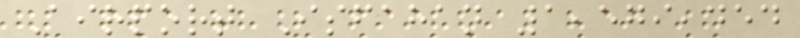Airport Isfahan 1,579,454
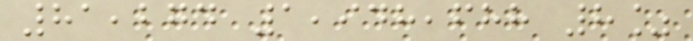81,274 1,948,688 8%
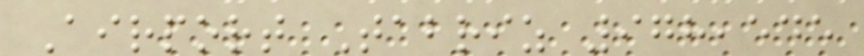Airport Tabriz 978,545
